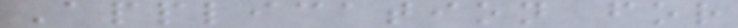Application for
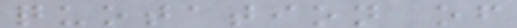quotation of
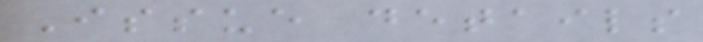Issue details
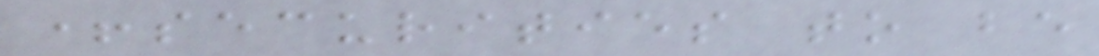+securities to be
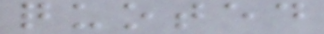quoted
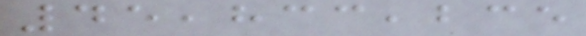45,833,235
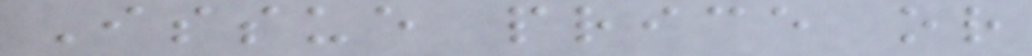Issue price or
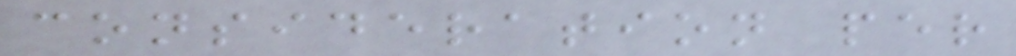consideration per
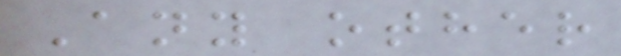Any other
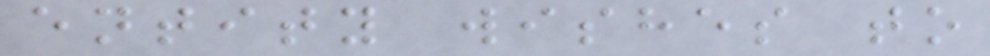entity wishes to
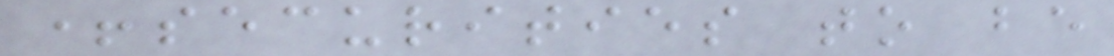+securities to be
